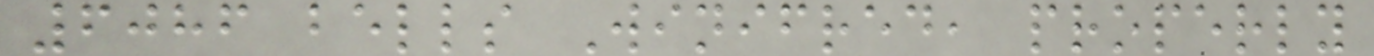6086 bells Winifred, properly
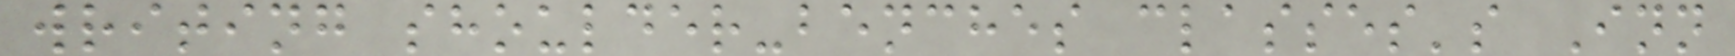writing shoulder-benches classes's Inn
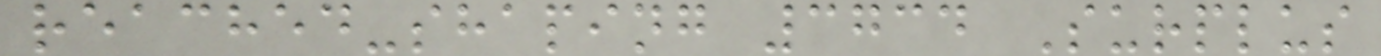reached-shaping 3734 Surplus
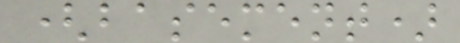(basement)
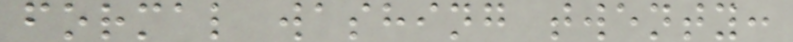formal washing twenty:
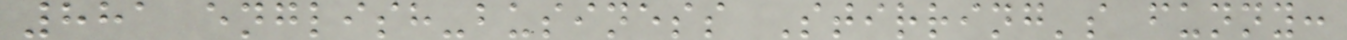881 english-business Stirring's funny:
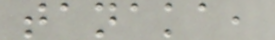tanaka,
